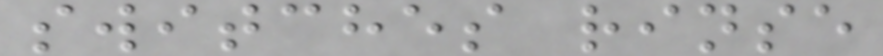switches rinse
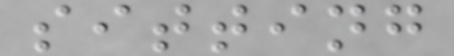sitting
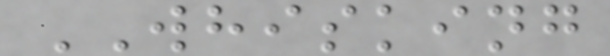WHISKING
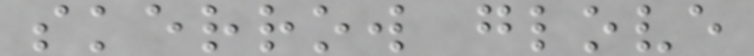skerrow glove
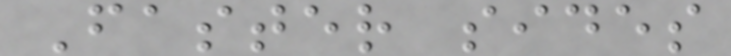Faster sides
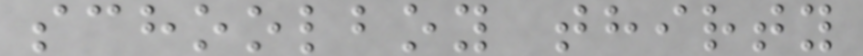schoolboy thirty
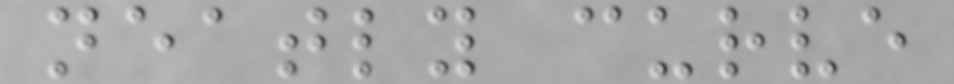neatly curve
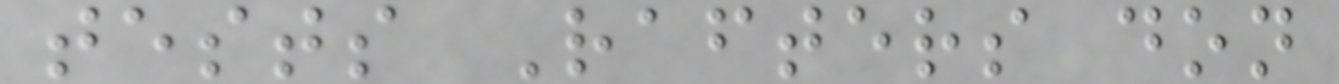tests Rafters don
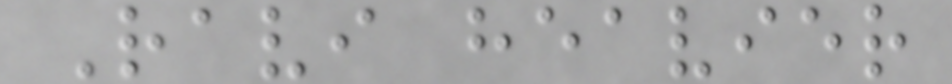Ravi heavier
